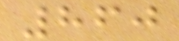860
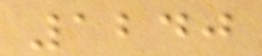1240
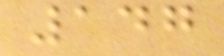147
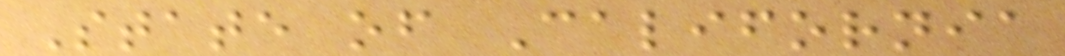State of California
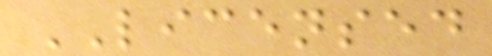LICENSED
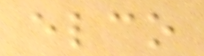elco
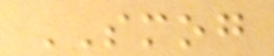SMOG
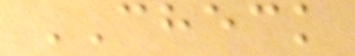CHECK
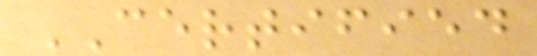CERTIFIED
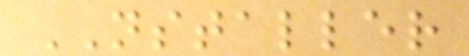NSTALLER
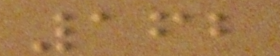162
